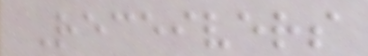Receivers
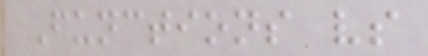Functions vs
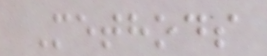Methods
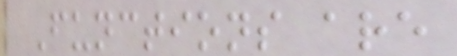Functions are
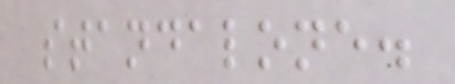standalone.
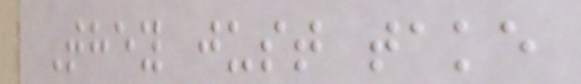They just take
